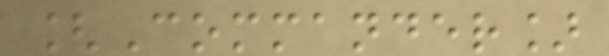[Commander]
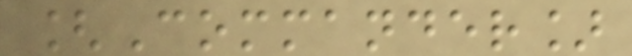[Commander]
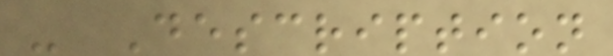- Description
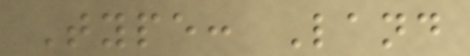Type: Land
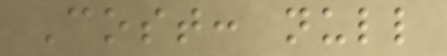Cost: null
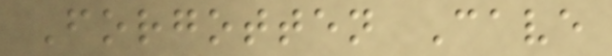Forgotten Cave
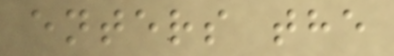enters the
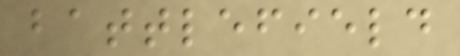battlefield
